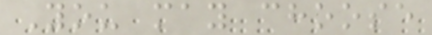You may choose
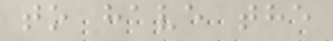to have the
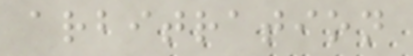arbitration
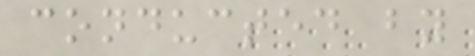conducted by
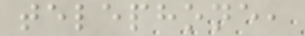telephone,
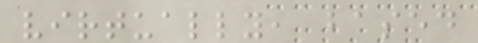virtually, based
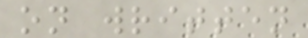on written
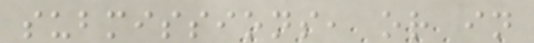submissions, or in
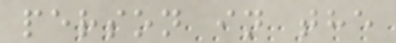person in the
